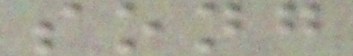song
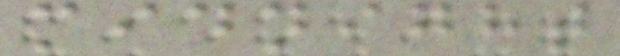midnight
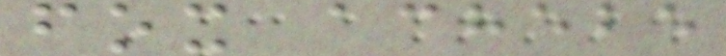fox achebe
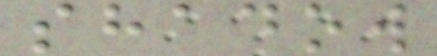shadow
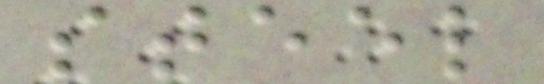steel
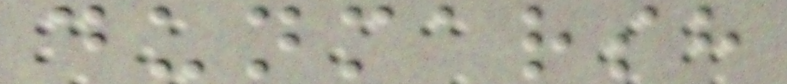dunmarsh
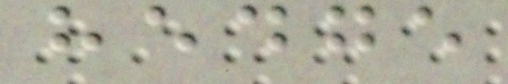hedge
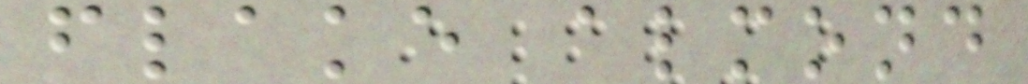flake almond
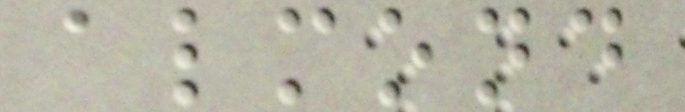almond
